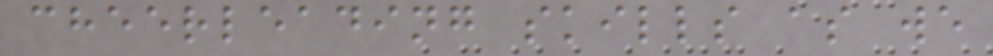cheerleading skills as we
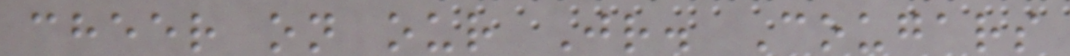cheer on our Jr. Cougars
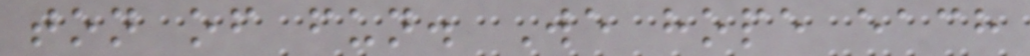ton of fun. We hope each
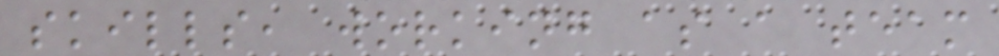skills, working as a team
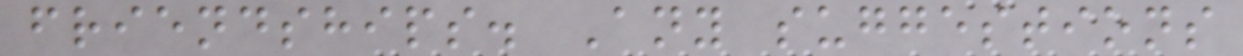friendships. Any suggestions
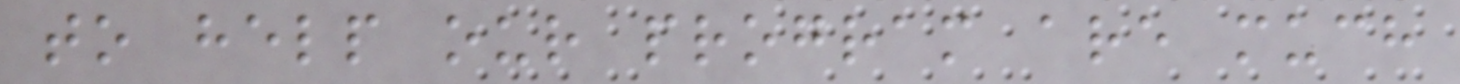to help our program are much
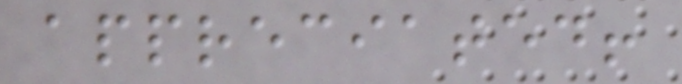appreciated!
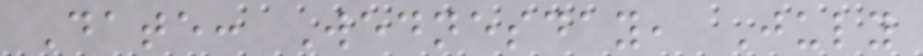Date: Wednesday, July
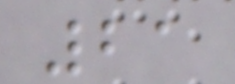21
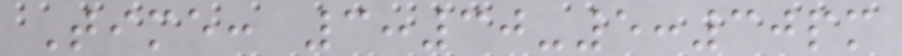Time: 3:30-5:30pm
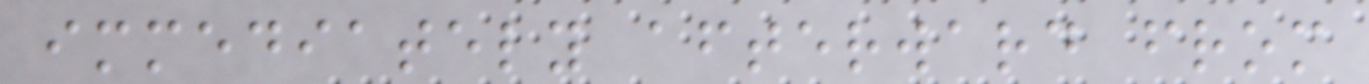immediately afterward from
